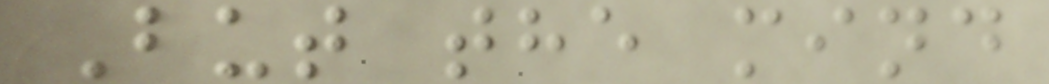But the mind
